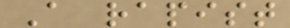A rapist
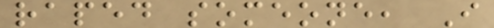raped someone, I
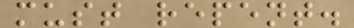must repent.
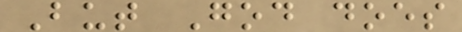But God does
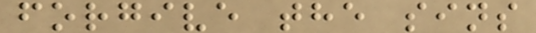forgive the sins
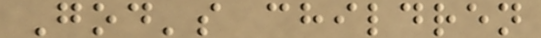God's children
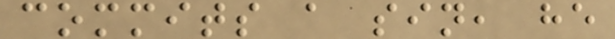commits a sin, he
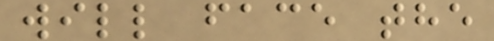will face the
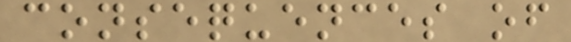consequences of
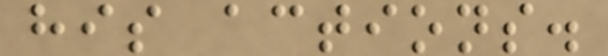his actions.
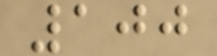100
